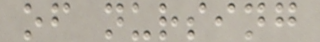of nursing
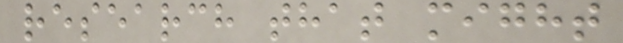research that might
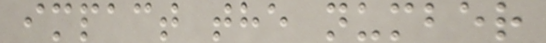impact the number
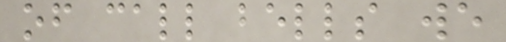of call bells we
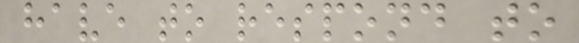have to respond to
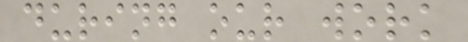during our work
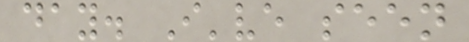day. I've seen
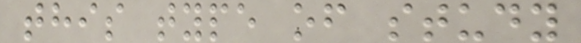this type of study
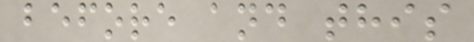before and this
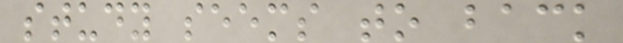study seems to back
